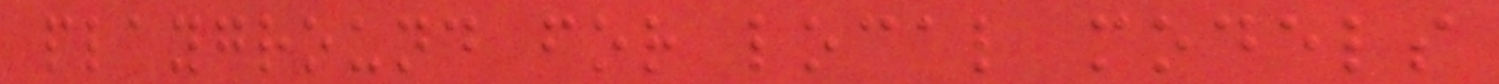playground for local models
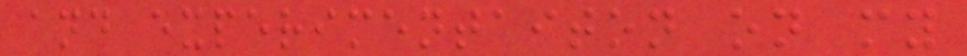and experimentaiton on my
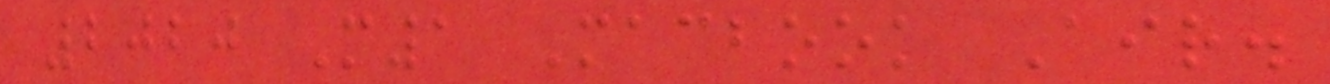2020 M1 Macbook Air.
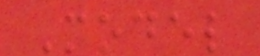Model
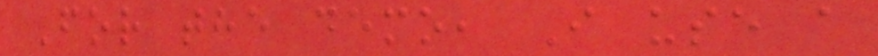For the demo, I use a
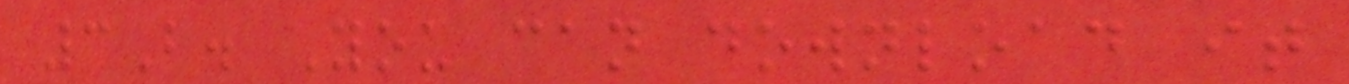3B. You can download it
